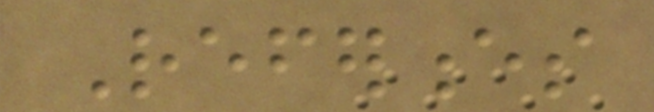References
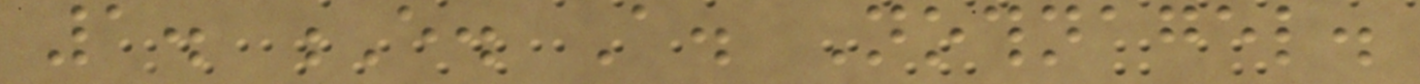1. E. A. Nothnagel.
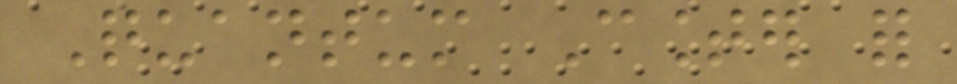Quantum Counter for
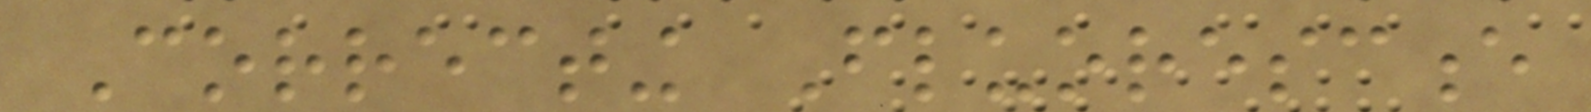Correcting Fluorescence
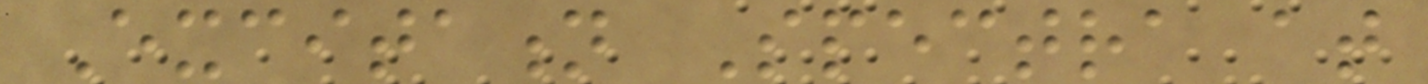Excitation Spectra at
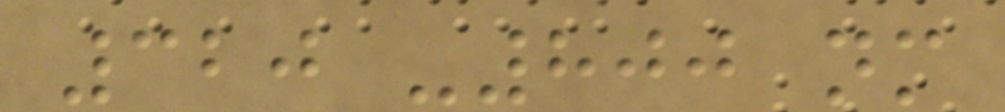320 -800 nm
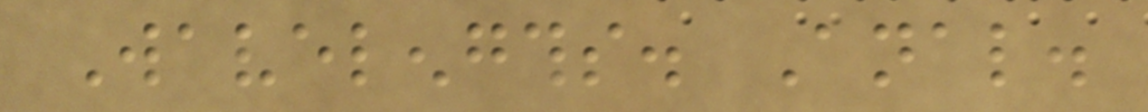Wavelengths. Anal.
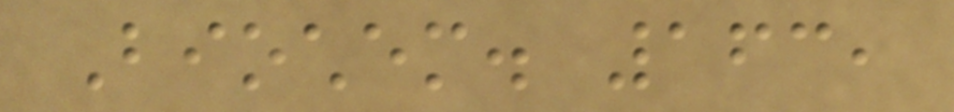Biochem. 163,
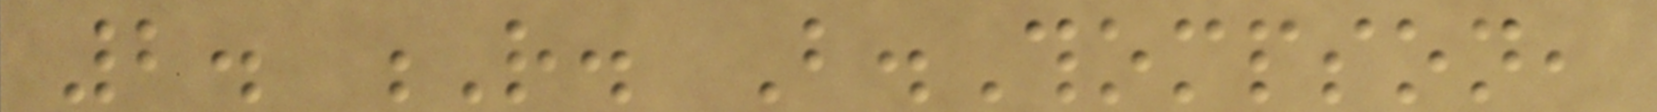2. R. B.Thompson,
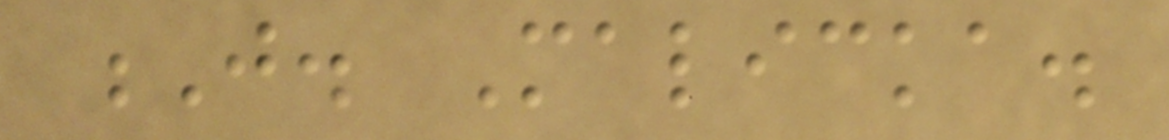J. Malicka.
